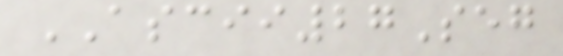ASCII27Seg
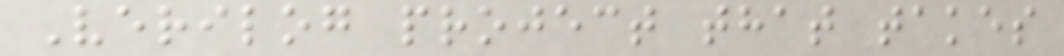Verilog project that takes
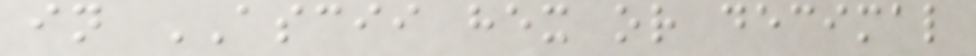in ASCII hex or decimal
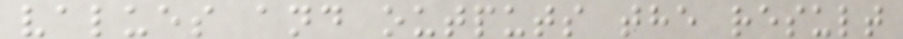values and outputs the result
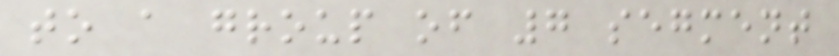to a group of 7 segment
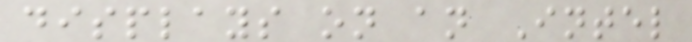displays on an Intel
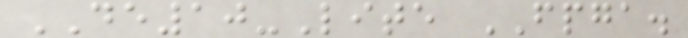DE10-Lite FPGA.
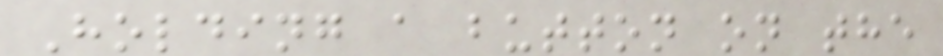Holding a button on the
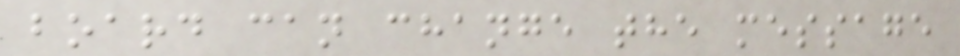board can change the message
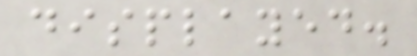displayed.
